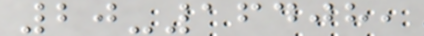20-16408,
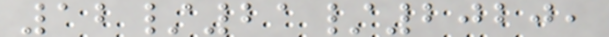12/21/2020,
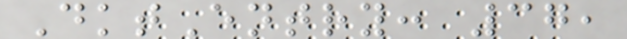DktEntry: 37,
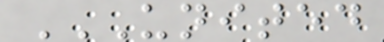UNITED
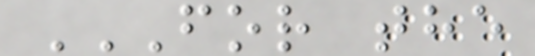FOR THE
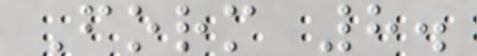Form 8.
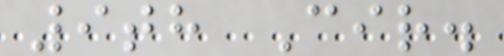9th Cir.
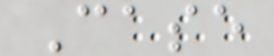Case
